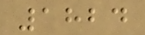1824
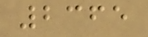2365
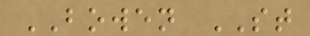BOWEN ST
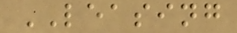LEASING
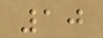10
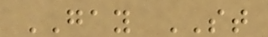GAY ST
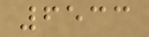6533
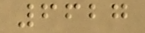6627
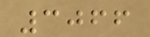3066
